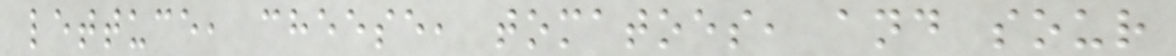lettuce, cheese, tomatoes, and sour
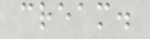cream.
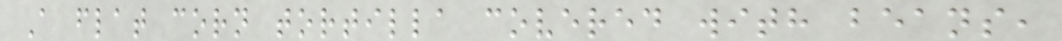A flat corn tortilla covered with beans,
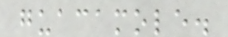guacamole.
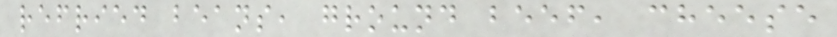refried beans, ground beef, cheese
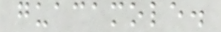guacamole.
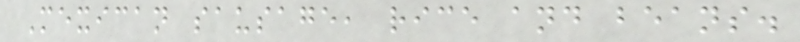Mexican sausage, rice and beans.
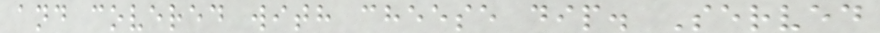and covered with cheese dip. Served
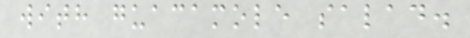with guacamole salad.
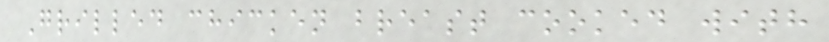Grilled chicken breast cooked with
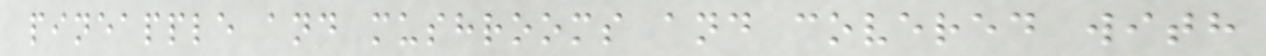pineapple and mushrooms and covered with
